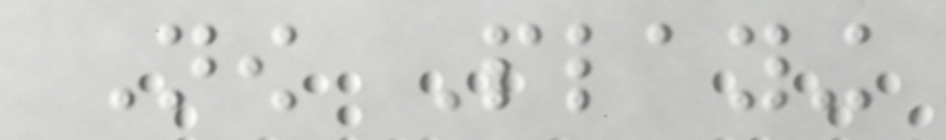Now Playing
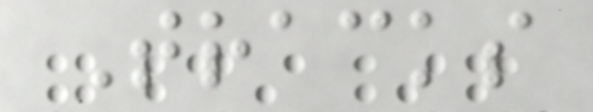Tracks
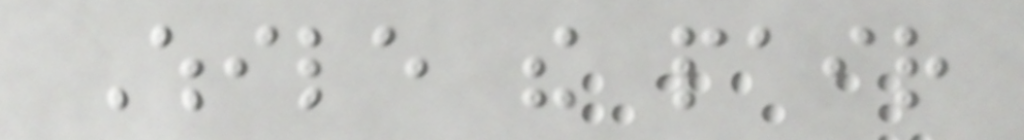While the pair
